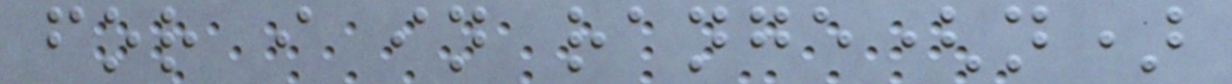for i in range(n)
